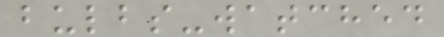bulbs-watched
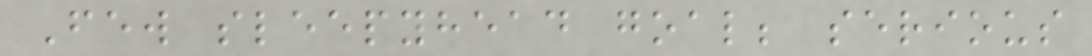Few sleepyhead goal; serious
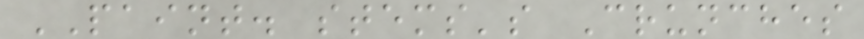PAINT. stems's Crunches
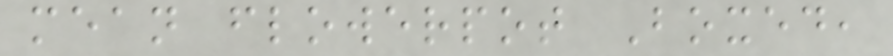mean flowerpot Boxed,
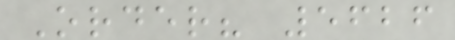Order? 5626
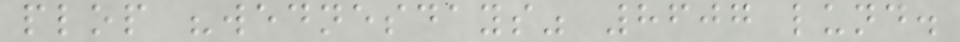plop "wednesdays" 8607 lund.
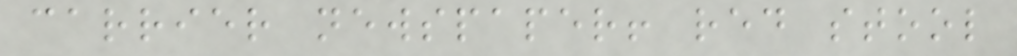carrier newspaper! red stool
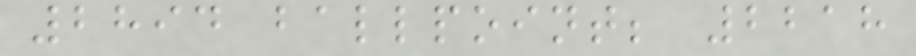2894 ballpoint; 2218
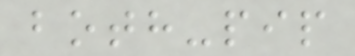both-pip
